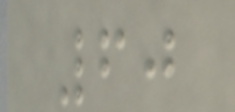60
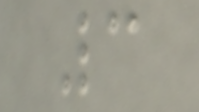3
